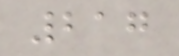217
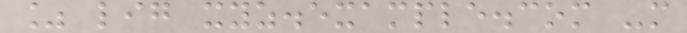% lig xyz.example.com -m
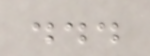...
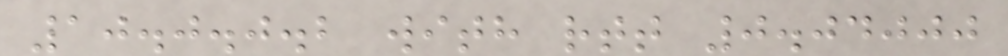10.0.0.2 with rtt 0.04000
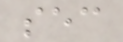sec
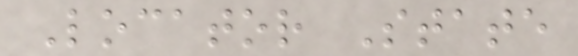Locator State
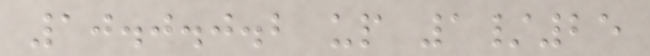10.0.0.2 up 1/25
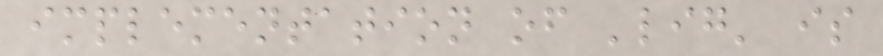implementation of 'lig' is
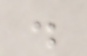.
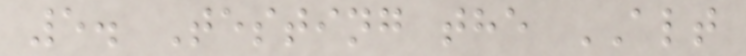5. Testing the ALT
